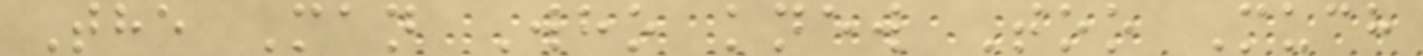The Man Who knew Too Much
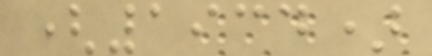(1934)
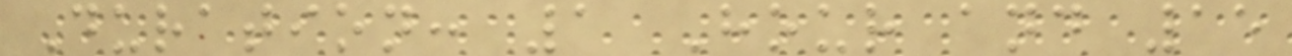Duration: 1 Hour and 15
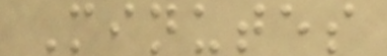Minutes
